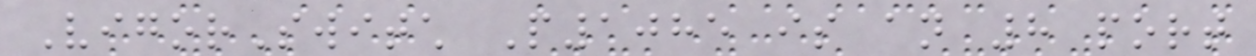VigorSwitch P1085 is an 8 port
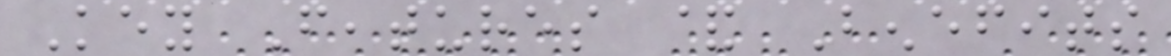Key Features & Benefits
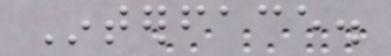Interface.
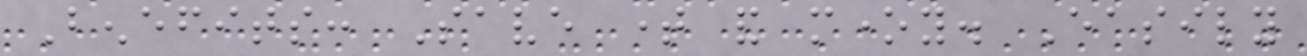Benefits: Save time and money. Easily
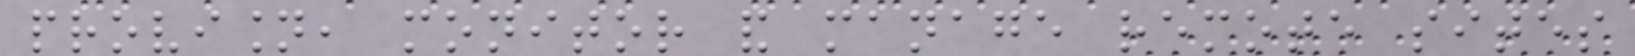provision, monitor and manage remote sites
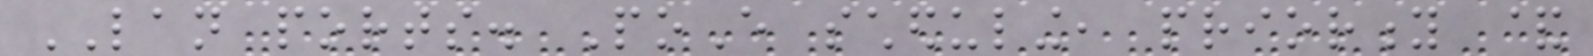LAN ports. PoE scheduling, priority &
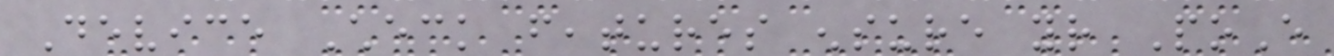Device Check features ensure your PoE
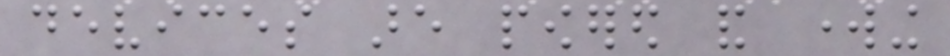devices are powered and working
